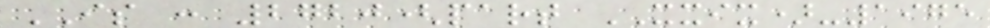IS : 2720(part XXIX)-1975
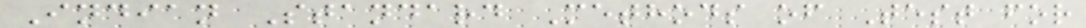Indian Standard Methods of Test for
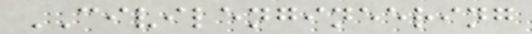CIVILENGINEERING
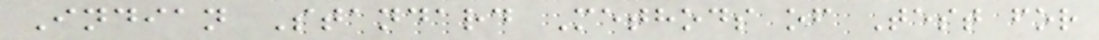Indian Standard Methods of Test for
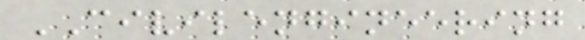CIVILENGINEERING
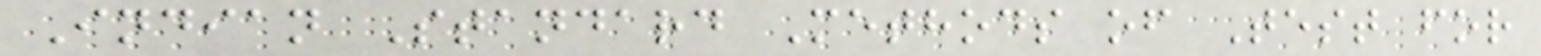Indian Standard Methods of Test for
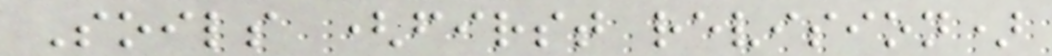Soils (first revision)
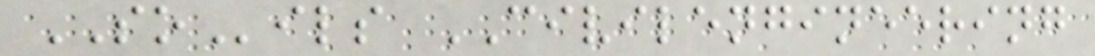SOils CIVILENGINEERING
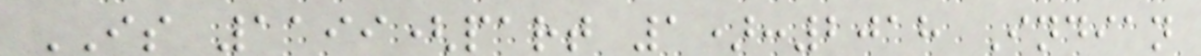IS 1199(part 1):2018 Indian
